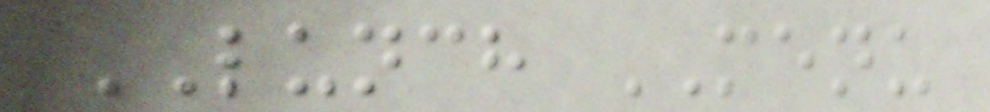LUNCH MENU
